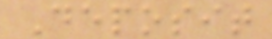Deposit
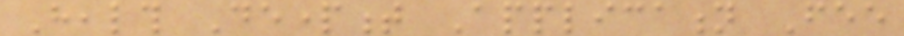Health Department Application Fee
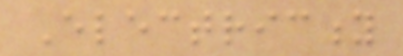Electricity
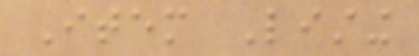Item Listing
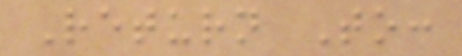Return To:
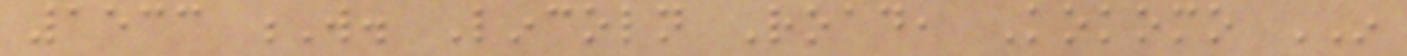1533 W. Lincoln Road, Kokomo IN
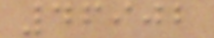46902
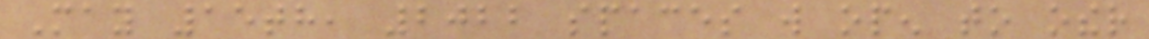May 15th, 2022 spaces will open to other
